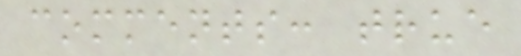comments: true
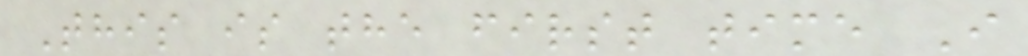This is the first time I
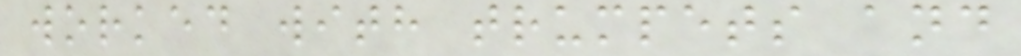worked with trumpets and
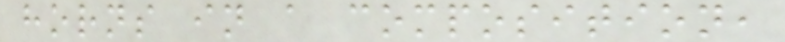horns in a composition,
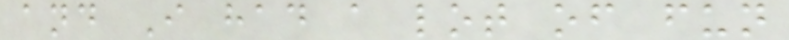and I had a lot of fun
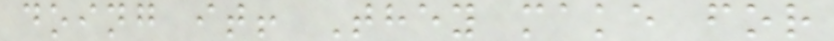doing it! They make for
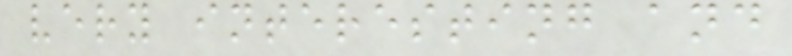very interesting and
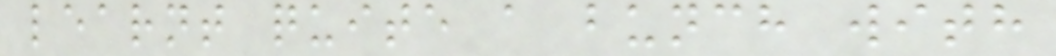learnt quite a bunch with
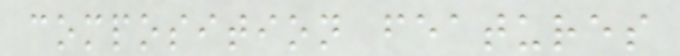composition features
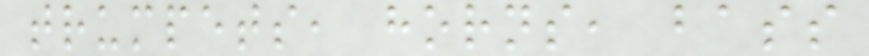trumpets, horns, bass
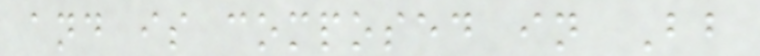and is composed in Bb
